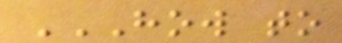HOW TO
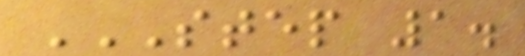STEP 1.
